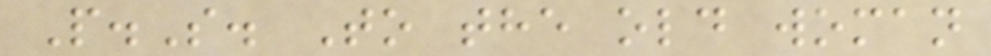P.S. To the old woman
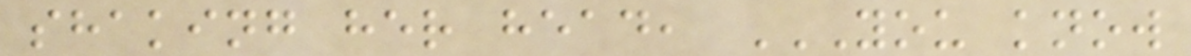shaking her head, YOU KNOW
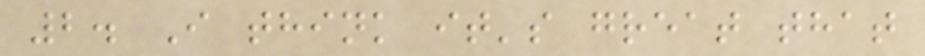2. I think it's great that
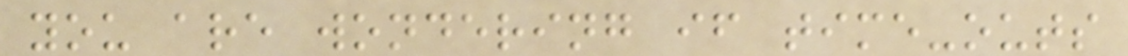you are wondering if time-outs
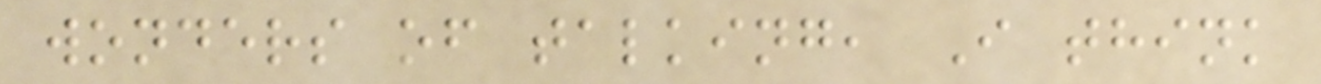wonders of talking, I think
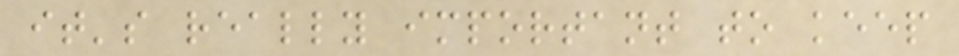it's really important to keep
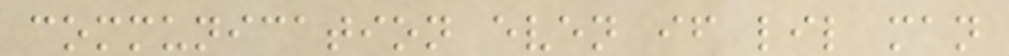communication even if lil man
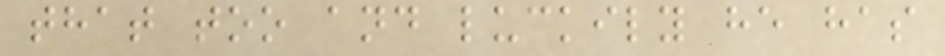that too and luckily he has
